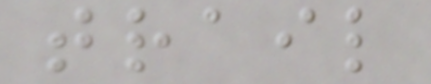trail
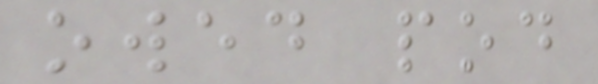owed pod
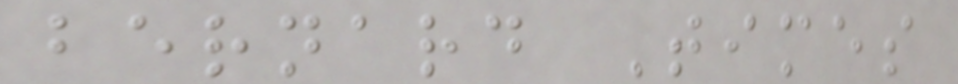bernard Times
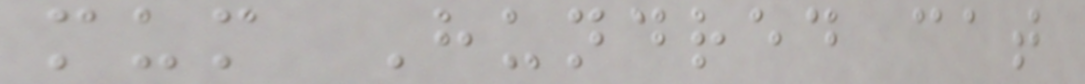mum Hundred cat
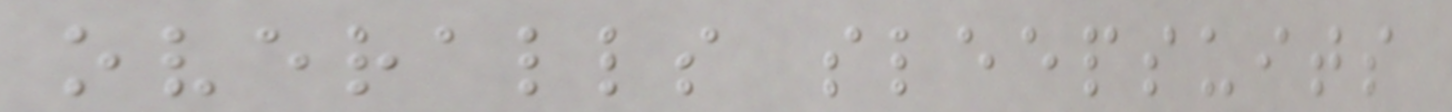overalls sleepsuits
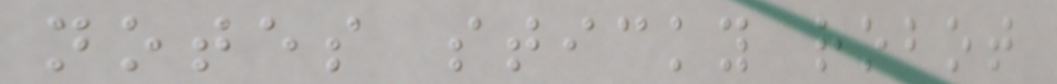notes sticky robot
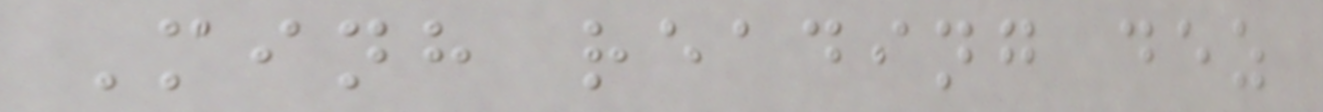Minh reading dez
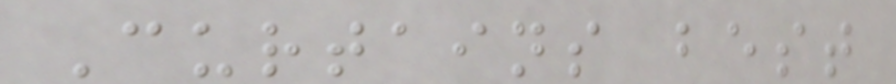Curtains best
